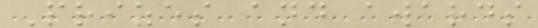Prizes and awards
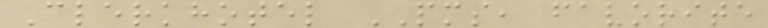Clerkhotel PMS, favorite
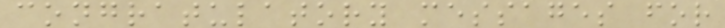congratulatory messages for
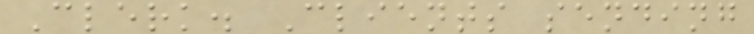Clerk. Clients sending
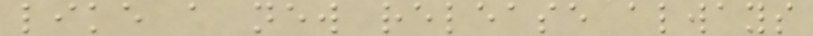like a new release always
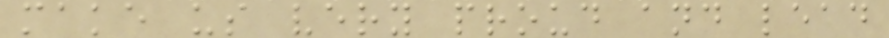make us very proud and lead
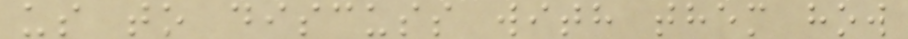us to discuss with them how
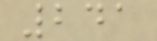241
